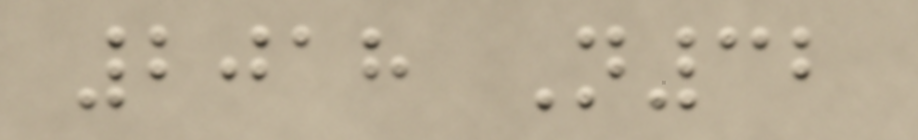2018 N32
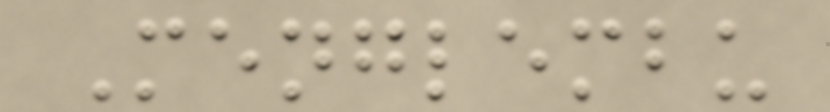Menglembu
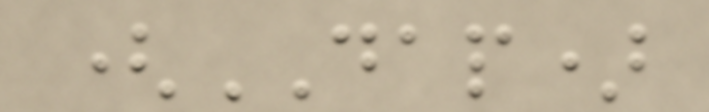(DAP)
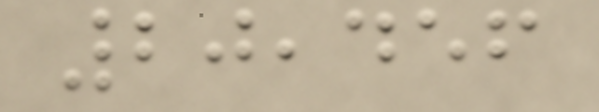20,456
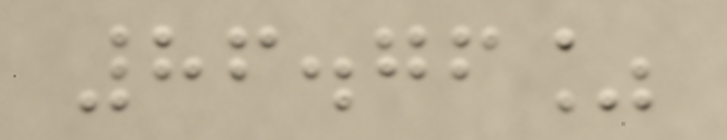86.76%
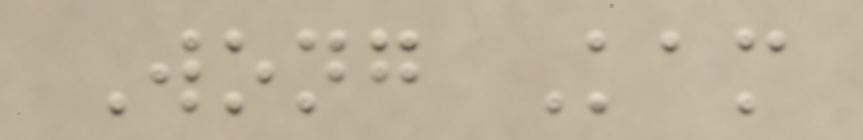Wong Kam
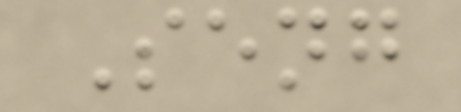Seng
